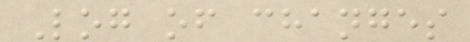Log of changes
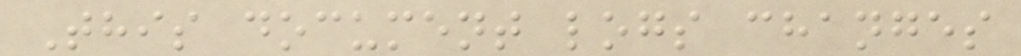This document logs changes
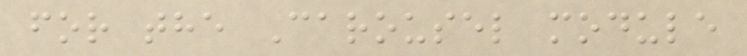for the Carousel module
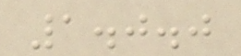1.0.0
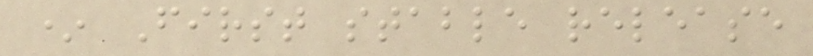* First stable release
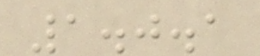1.0.1
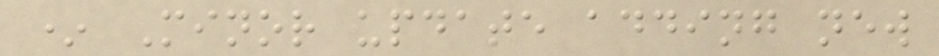* Minor update adding new
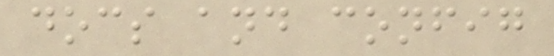docs and config
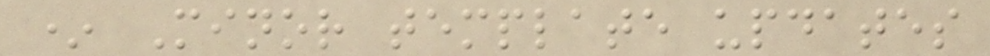* Minor template updates
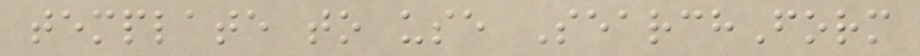template to use SearchForm
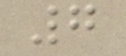7
